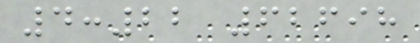4:22 62698
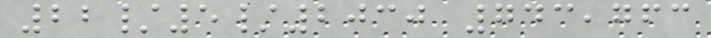22/5/2030 743,763
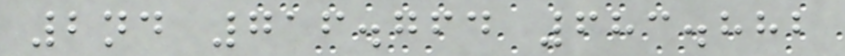2nd 716.764 683.882
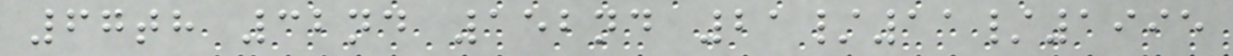67th 32nd 152nd 21/11/1995
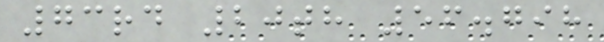73rd 20th 56.798
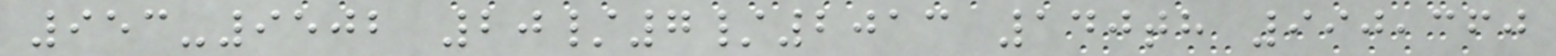953-9502 20/7/2013 140th 990,360
